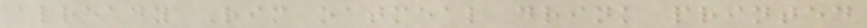already Rim oatmeal drink printed
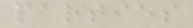parties
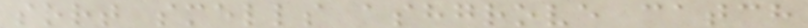sort smells ashgrove catch
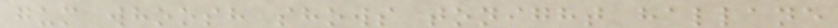gum whoosh shows tonight hallane
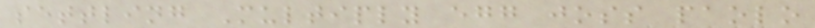settling Multiply egg joss paolo
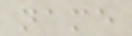name
